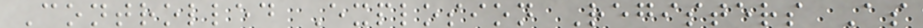Controlled Explosion Registers As
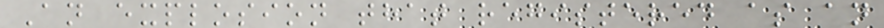An explosion that registered as an
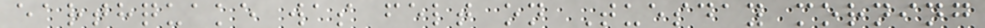earthquake was felt on Tuesday morning
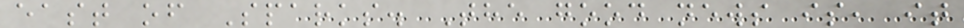east of Sparks. The good news is, it
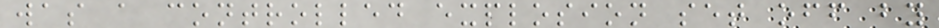was a controlled explosion set off by
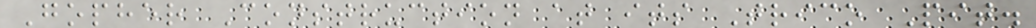Gopher Construction at its Trico Pit.
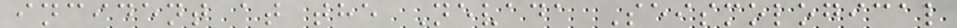incident at the Nevada Seismological
